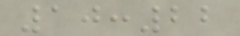10:22
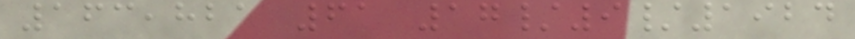163,821 61 17/9/1924
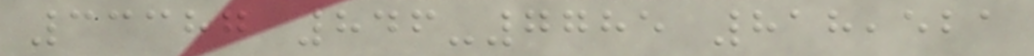33387 846-7785 818,521
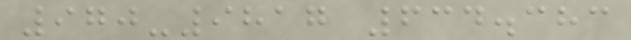970-9817 634.383
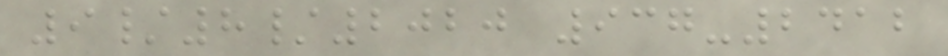9/8/2020 937-2412
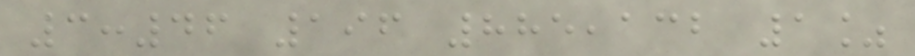3:46 196 885,132 1%
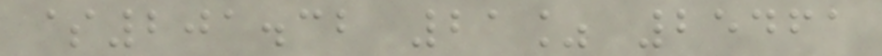$201.32 21% 25461
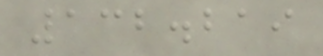132.219
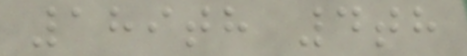189th 4th
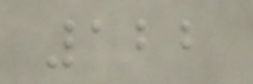122
